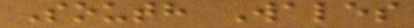South Wales
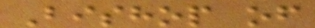Bishop of
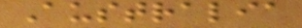Australia
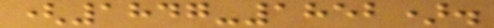(1847-1852).
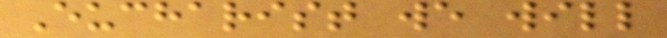Eucharist we will
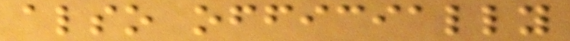also officially
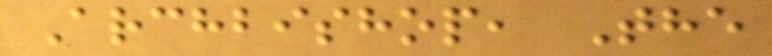Archbishop, The
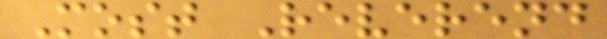Most Reverend
